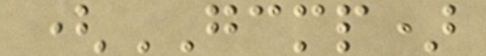(GCMP)
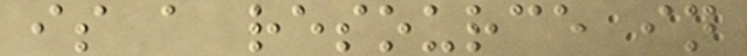is a resource in
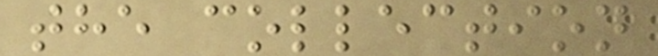the collection
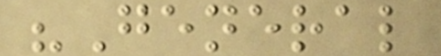"General
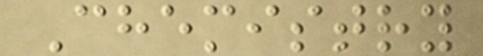Chemistry
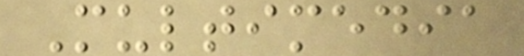Multimedia
